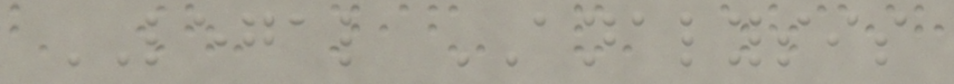LEGAL ANALYSIS
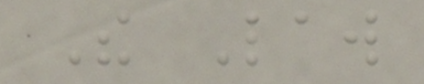The Law
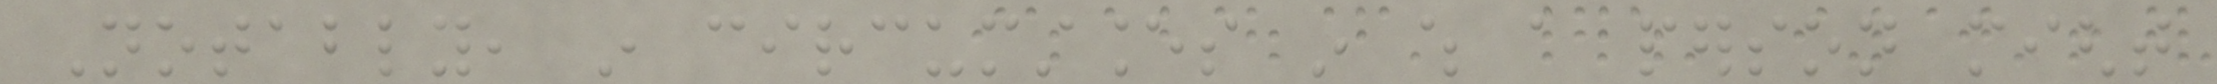Notably, in circumstances in which a person might
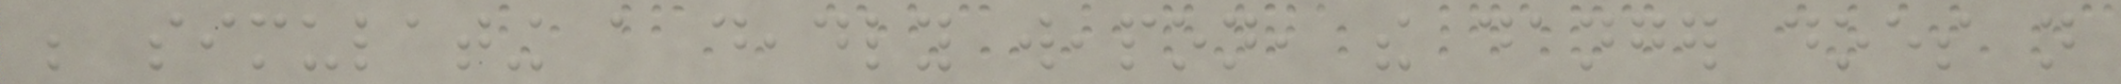be simulating a deadly weapon, the danger does not
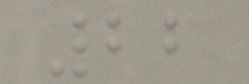22
